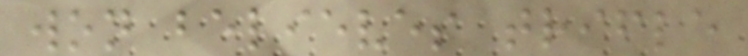won believes trifle
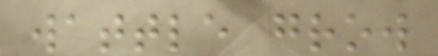wattle grow
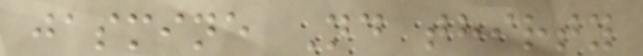jasmine Nd thirty
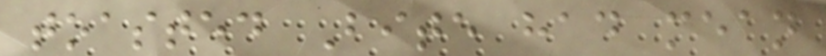toasted Bite had mean
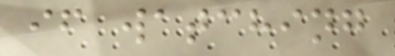if watching
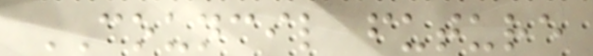COUNCIL future
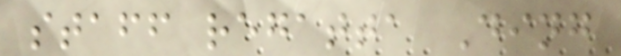staff regatta Ding
